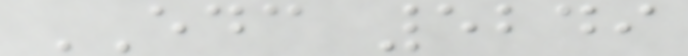EDC 5249
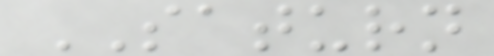SATURN
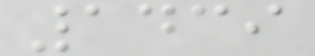1439
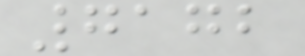7172
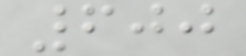600
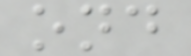ond
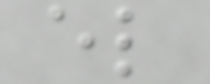el
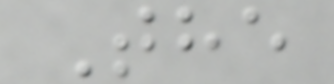The
